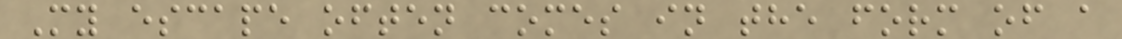My escape often comes in the form of a
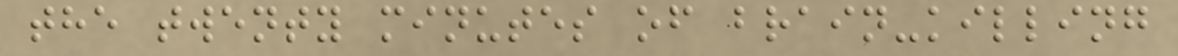the twenty minutes of brain-killing
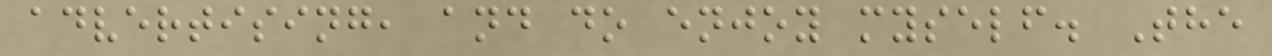advertising, and do enjoy myself. The
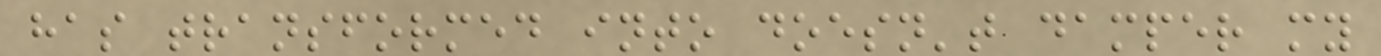has transformed into doesn't damper my
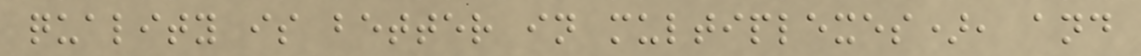quality is better in multiplexes), and
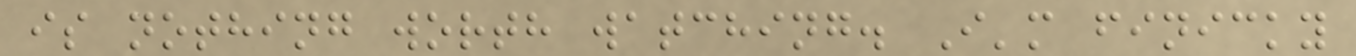is nothing worth watching. I'm finicky
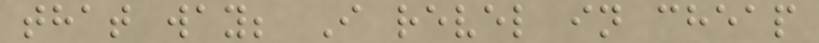that way; I revel in cheap
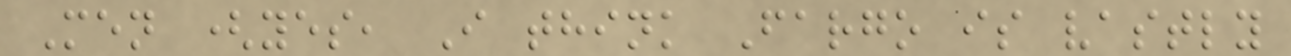Men (yes, I think Fargo is vastly
